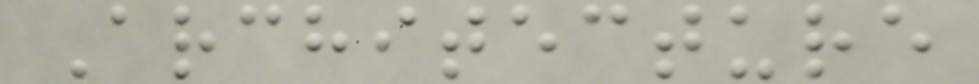Architecture
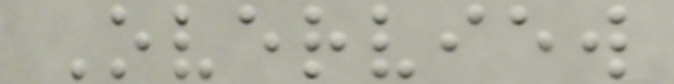Overview
